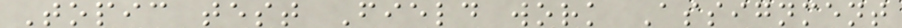Topic test Field work Assignment
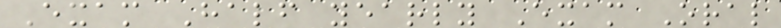Exam Half yearly Exam Oral
